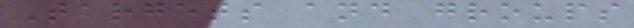Targets and groups
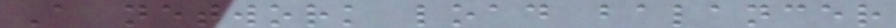A network load balancer
